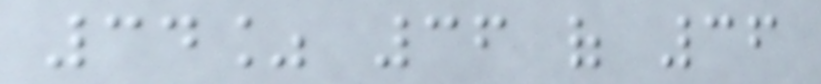34% 36 of 36
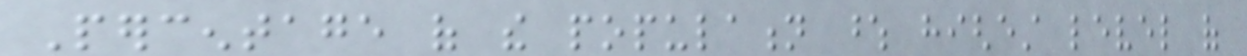Percentage of the population whose highest level of
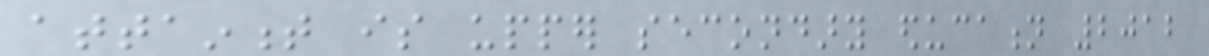attainment is upper secondary education 2012
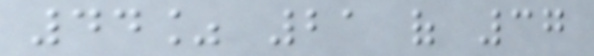44% 21 of 37
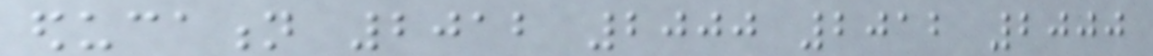education 2012 2000 2012 2000
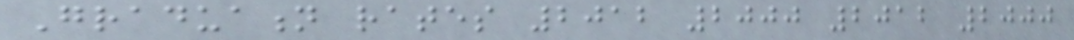Graduation rates 2012 2000 2012 2000
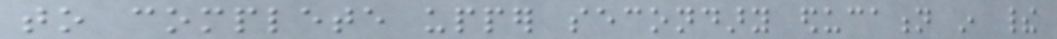to complete upper secondary education in their
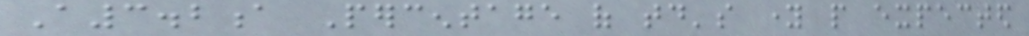A3.2a Percentage of today's young people expected
